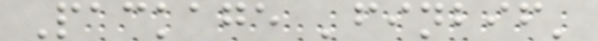Package 'finbif'
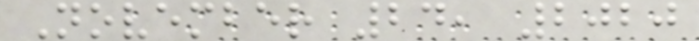November 24, 2020
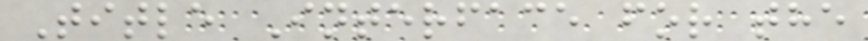Title Interface for the
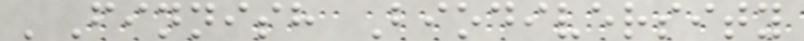'Finnish Biodiversity
